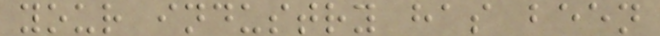your industry has been
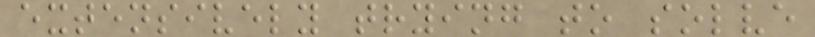extensively trying to solve
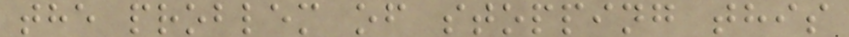the problem of stopping this
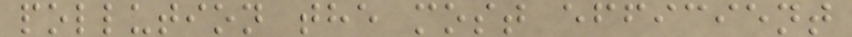pollution the most efficient
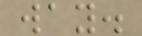way.
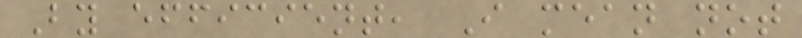By efficient, I mean not
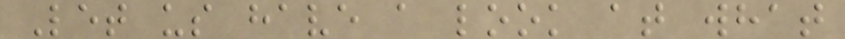Let us have a look at what
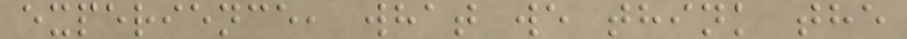experience, what we think the
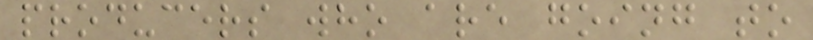producers who are going to
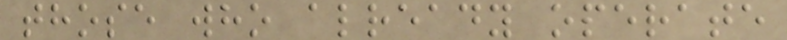those who already operate
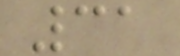31
